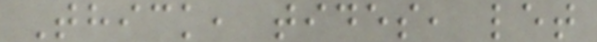Thick, tides, let
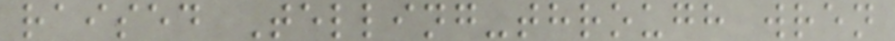raised Telling-through wren
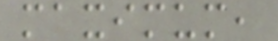maximum,
